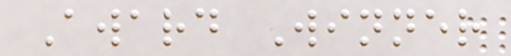Award Winner
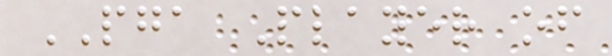PGA Player of
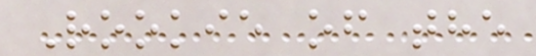Rookie of the
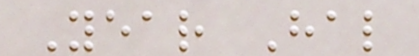Year Hal
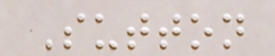Sutton
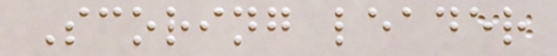Scoring leader
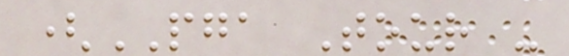(PGA Tour -
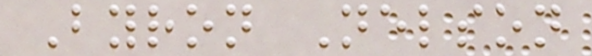Byron Nelson
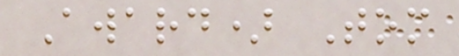Award) Tom
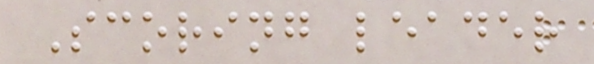Scoring leader
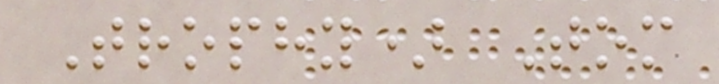Trophy) Tom
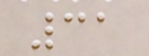31
